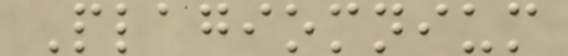Plagiomnium
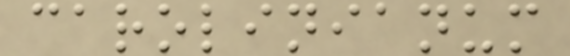carolinianum
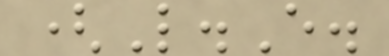(L.E.
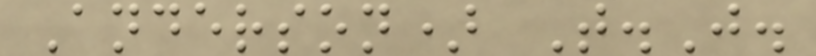Anderson) T.J.
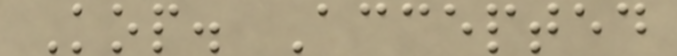Kop. Accepted
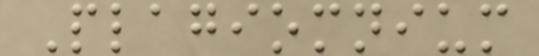Plagiomnium
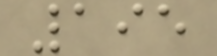195
